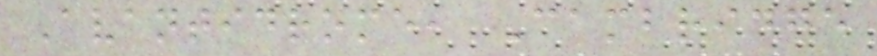Avantidrome, Cambridge
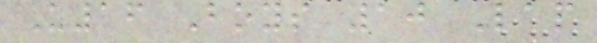U16 Boys 10 Lap
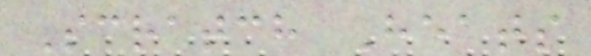Scratch Heats
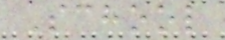School
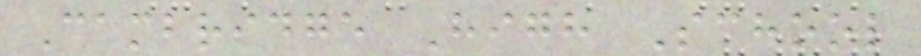Cambridge High School
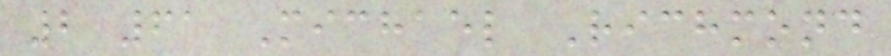2 61 Michael Richmond
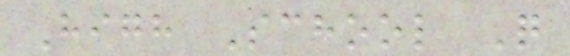High School Q
